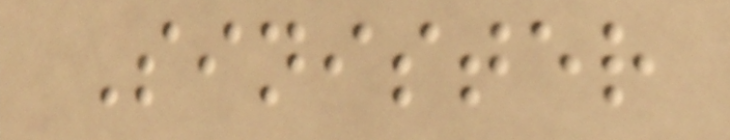Sinister
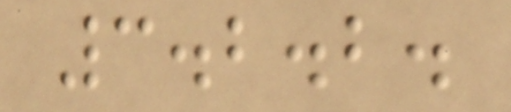3.2.2.
